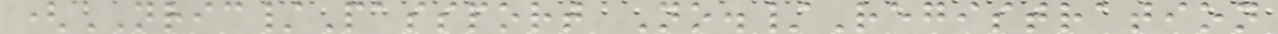(NRIC/Passport No./Registration
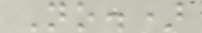No.)
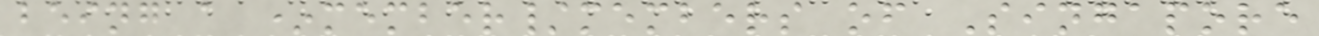being a *member/members of Singapore
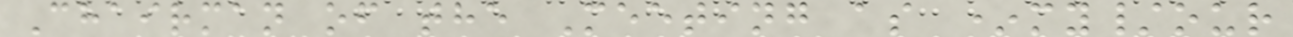Chairman of the Meeting as *my/our
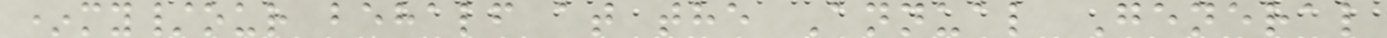*my/our behalf at the Annual General
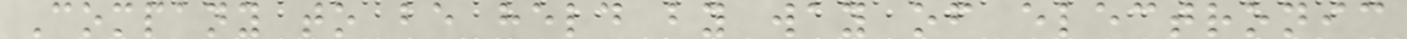Company to be held by way of electronic
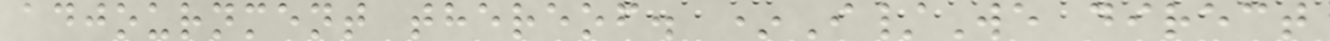adjournment thereof. *I/We direct
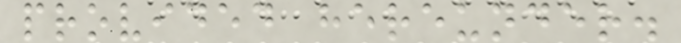provided hereunder.
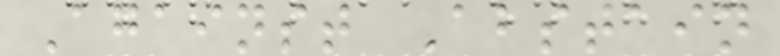Against Abstain
